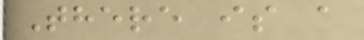There is a
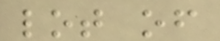lot of
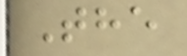The
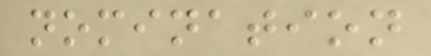nomination
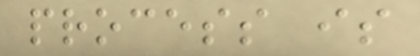process is
